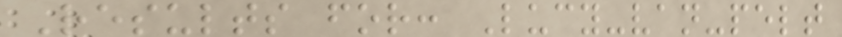Results for: Lucy-van-pelt
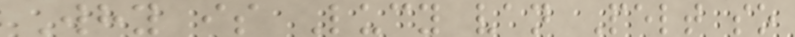Why is Lucy van Pelt so
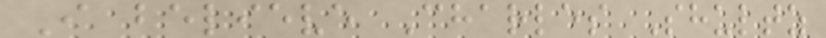I believe Charles Shultz
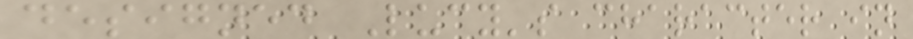designed Lucy's character in
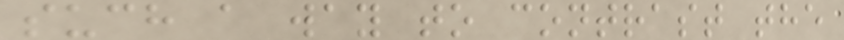such a way to contrast the
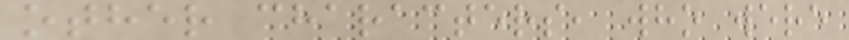other characters, who were
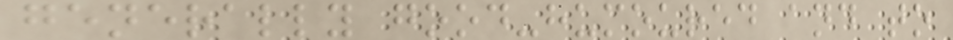generally good-humoured and to
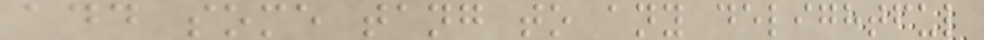add some tang to any delightful
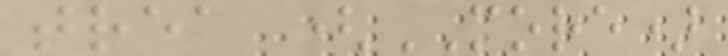trea (MORE)
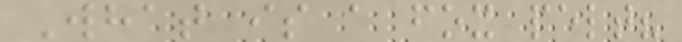What is a fox pelt?
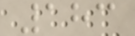183
